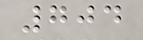704
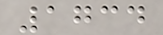1734
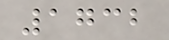1732
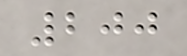200
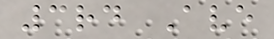3rd Ave
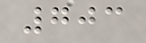703
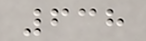638
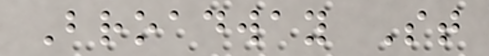Broadway St
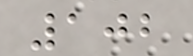102
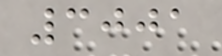3001
